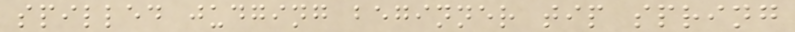spilled judging beginner tip spring
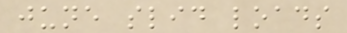june slid loads
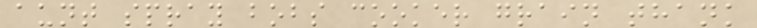aunt spray bobs cooker grain thank
